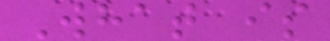What is
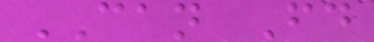CAN Fd
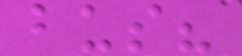bus?
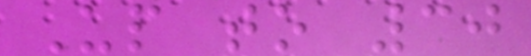Up to 30
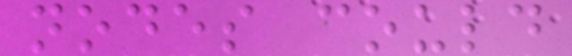nodes could
